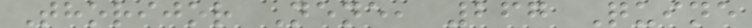Thorijor Nene, 267 Quine
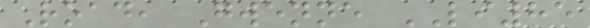Road, Gwenne LI85
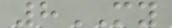8MY
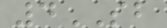4SB
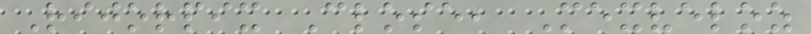Rijorpix Close, Mexveloz
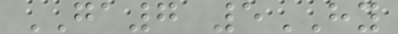GA7 5HY
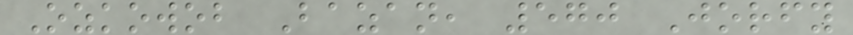Ozkowob Bazan, 570 Jorfy
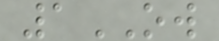1OW
